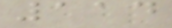114
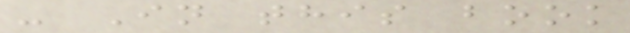- In this book
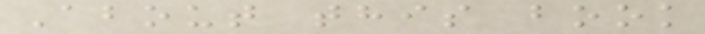About this book
